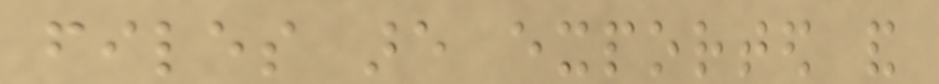files are exported and
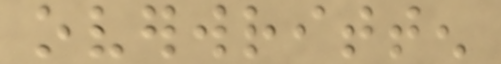overwritten
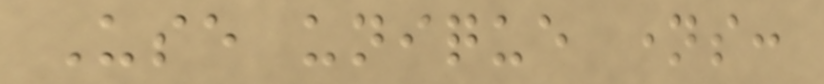Use unique names:
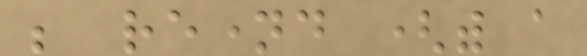be renamed (with a
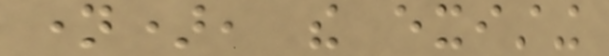name), the existing
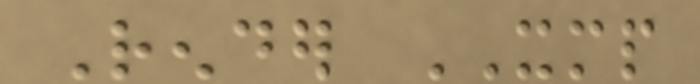Render XMP
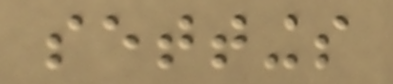settings
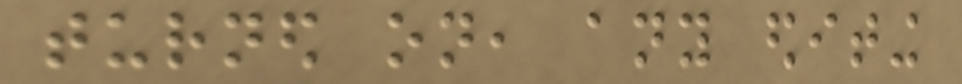turned on, any editing
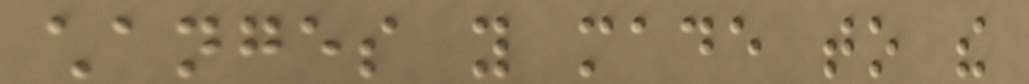changes you made to the
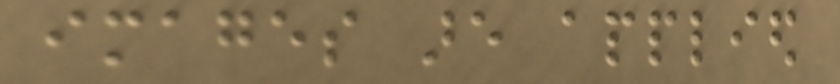images are applied
